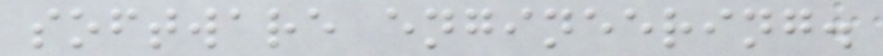software engineering.
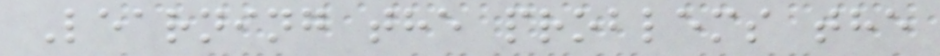Learning the problems the
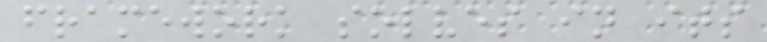framework solves in its
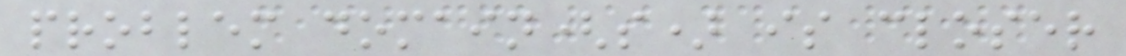problem domain(s) is closer
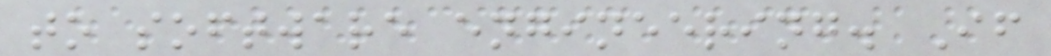to software engineering. If
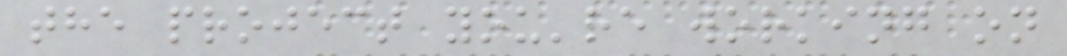the project you're working on
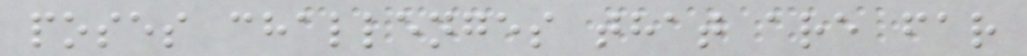poses challenges that are far
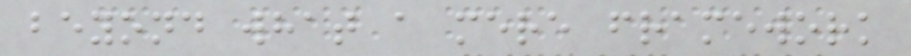beyond what a mere framework
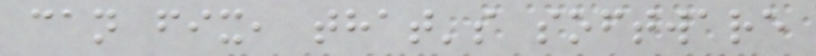can fix, that's software
